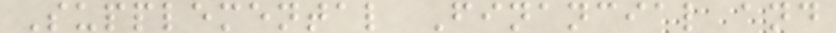Supplemental Financial and
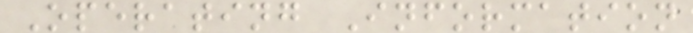Operating Information
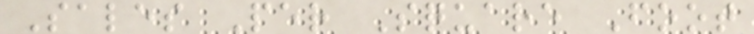Sales Per Square Foot
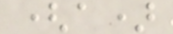(a)
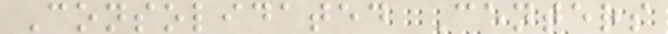Consolidated Centers
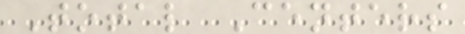Total Centers
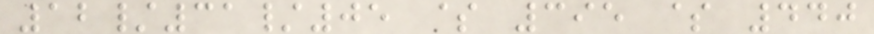12/31/05 $ 395 $ 440
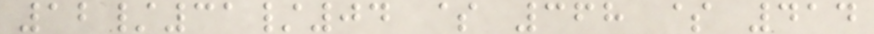12/31/04 $ 368 $ 414
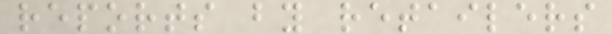reports by retailers
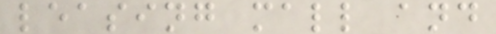leasing mall and
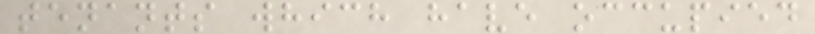tenants which have occupied
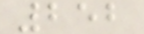252
